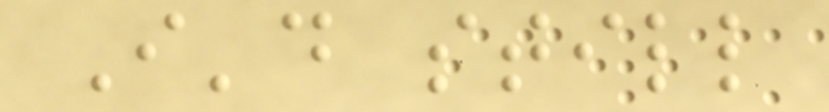I'd still
